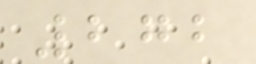272
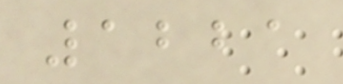1221
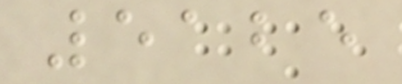5125
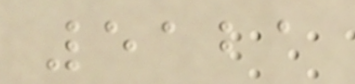5121
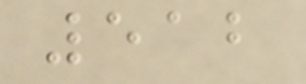512
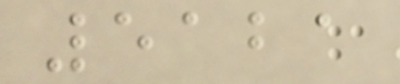5121
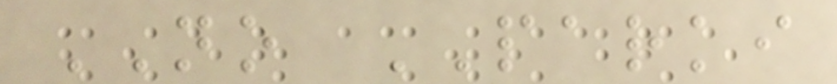NO PARKI
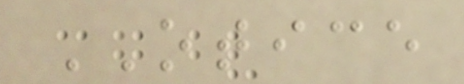OTICE
